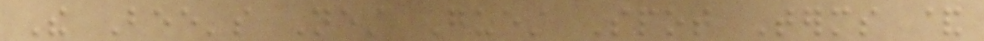The Bee's Nest Guest Spot Terms &
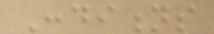Conditions
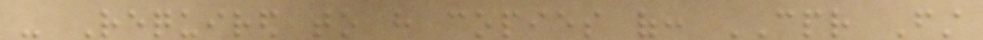- Required to have copies of: CPR First
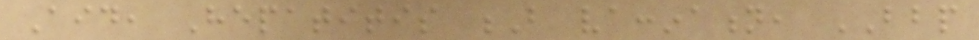Aid, Hepatitis B vaccination, BBP
